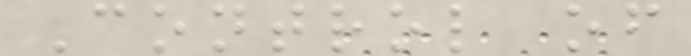Control of
